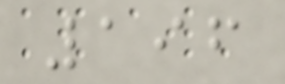196
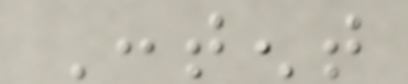Content
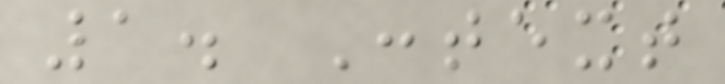1. Context
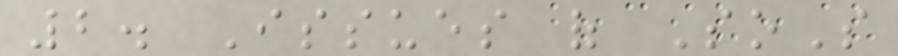2. Issues of SoS
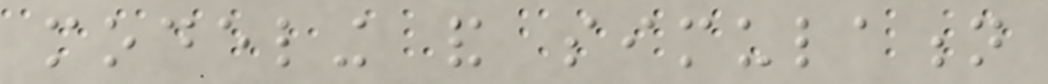modeling and simulation
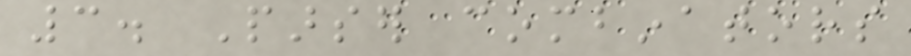3. Parser combinators
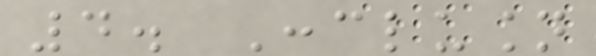4. Conclusion
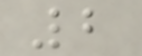2
